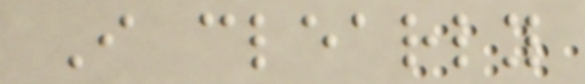I clearly
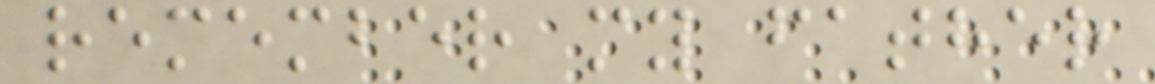remember my father
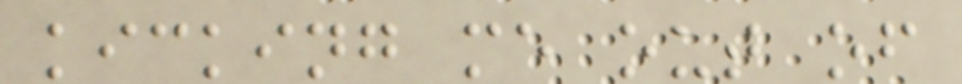kicking me out of
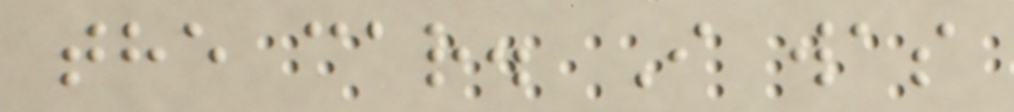the car. I was
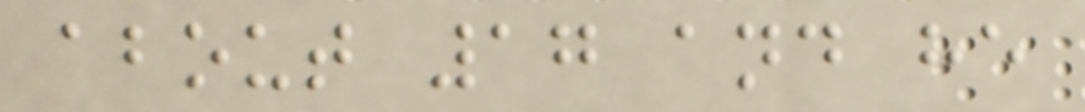about 17 and he
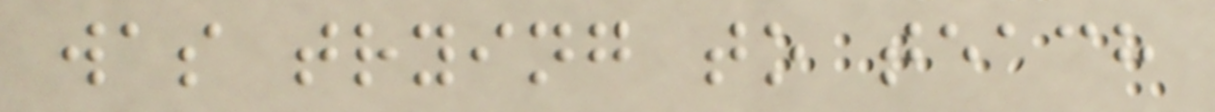was trying to teach
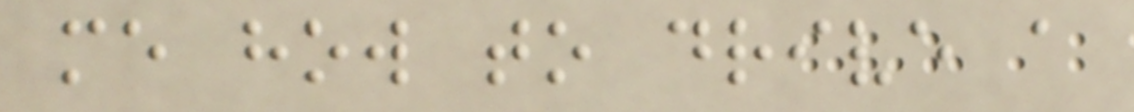me how to drive a
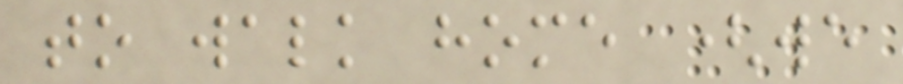to walk home (we
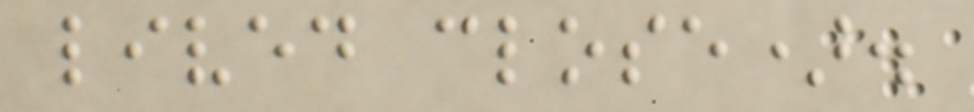lived close).
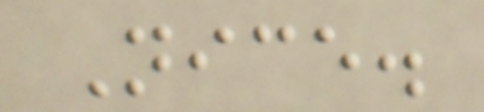Nice.
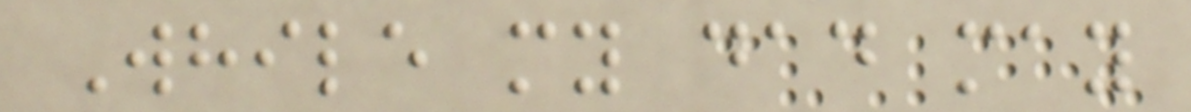While my dad may
